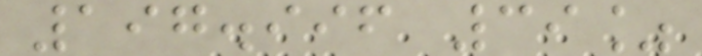197.996 39%
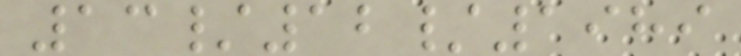13/12/1989
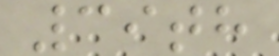39th
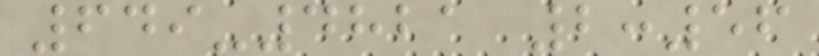649-4821 2:56
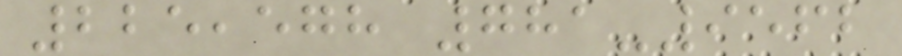225,578 781-9562
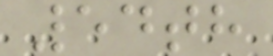54th
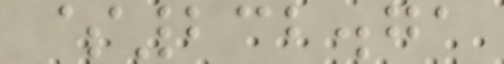$232.71
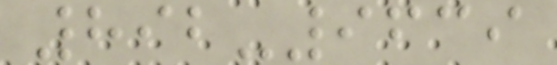892-9639
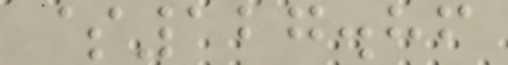$127.86
